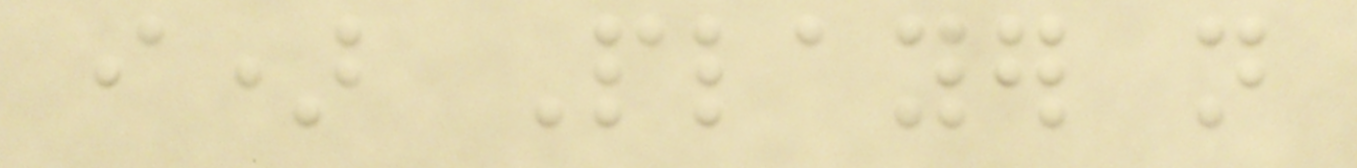i) Player not
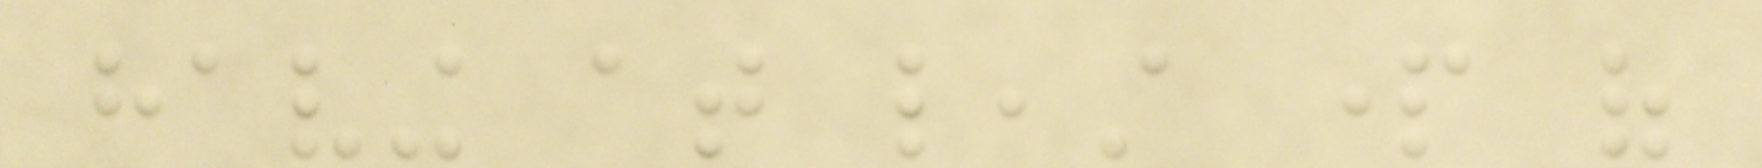having at least part of
